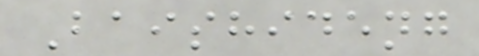Baishideng
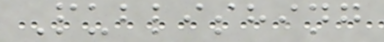Publishing
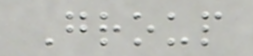Group
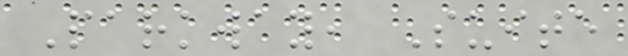Parkway, Suite
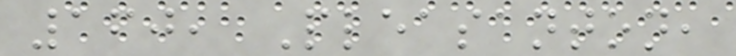160, Pleasanton,
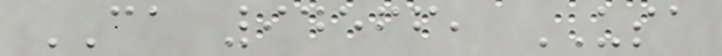CA 94566, USA
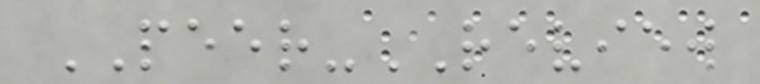PEER-REVIEW
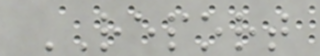REPORT
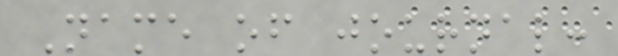Name of journal:
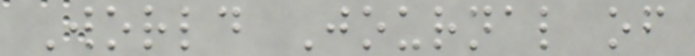World Journal of
